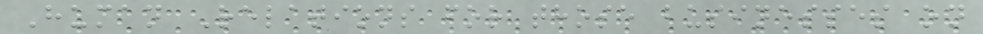Human Relations for those businesses on
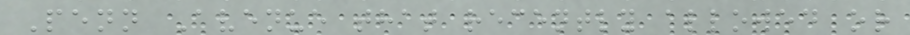Penn Avenue that recently allowed or
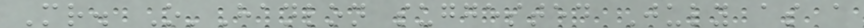Mr. O'Hanlon suggested July as a
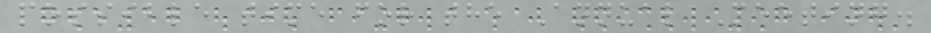possible time for the Annual Meeting.
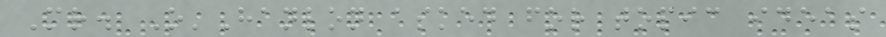Mr. O'Hanlon asked for topic ideas
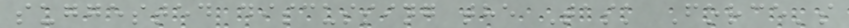suggested discussing the Task Force's
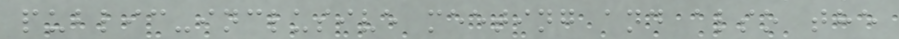public-inclusive meeting and also the
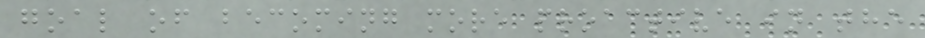goal of becoming more proactive in the
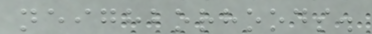neighborhoods.
